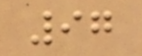97
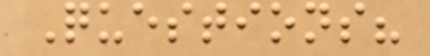Questions?
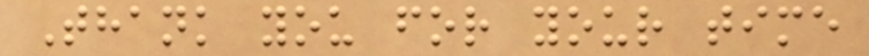Thank you for your time
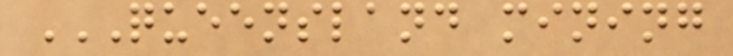QUEENSLAND MINING
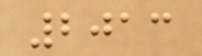2013
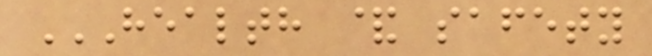HEALTH & SAFETY
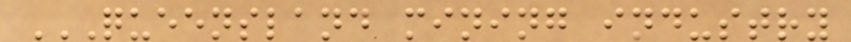QUEENSLAND MINING INDUSTRY
